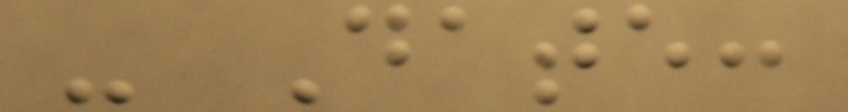- Date:
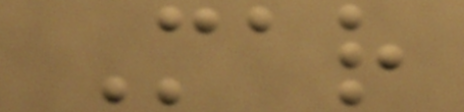Mar
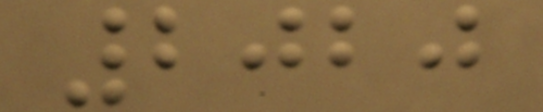2020
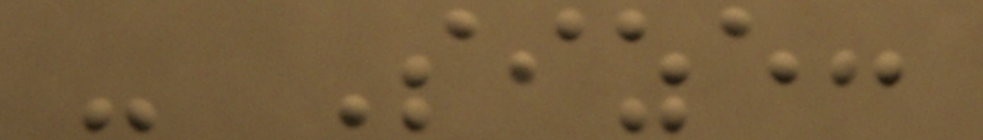- Size:
